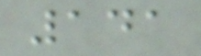141
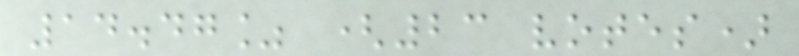14.47% (23 votes)
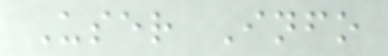User Info
